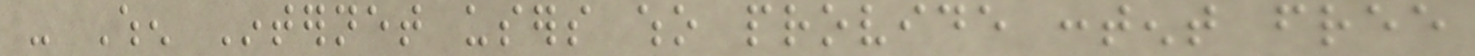- When Internet users who provide content free
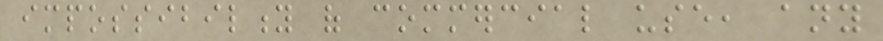impossibility of commercial use, any
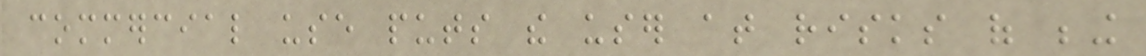commercial use puts the user at risks of being
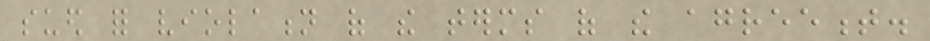sued for violation of the terms of the agreement.
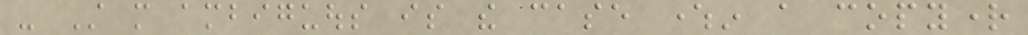- Still more ambiguous is the case wherein a copyright
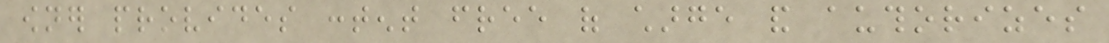owner provides content free of charge and authorizes
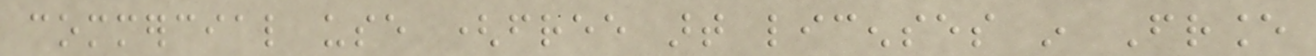commercial use (free art licenses in France
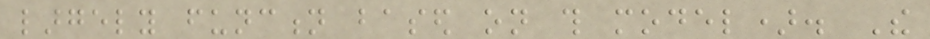largely function based on this model). The
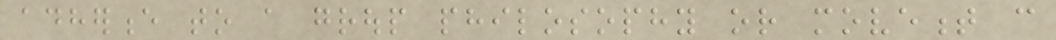adherence to a group philosophy or movement can
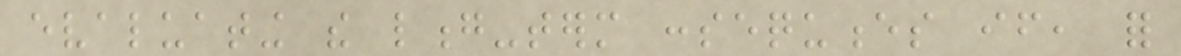evaluating the long-term consequences if, for
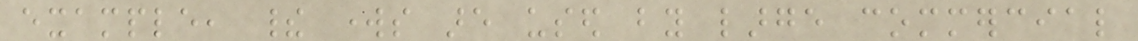example, their works are used by large commercial
